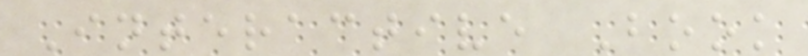Interactive Book
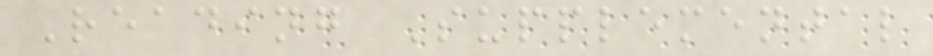Reading Supplemental
